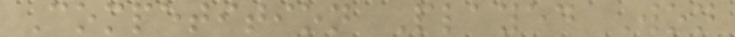Competition Played Won
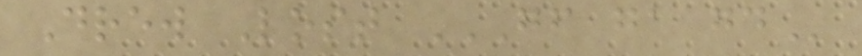Drew Lost GF GA GD
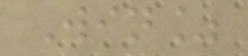Win%
